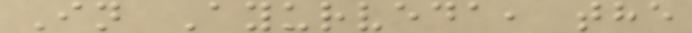In Ayurveda, the
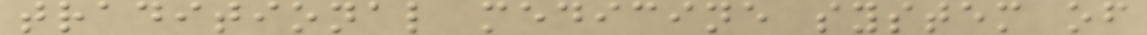traditional medicine system of
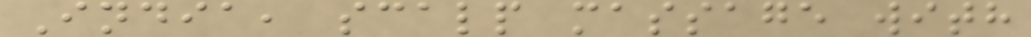India, scalp massage with
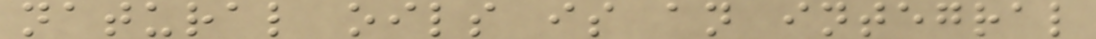natural oils is an integral
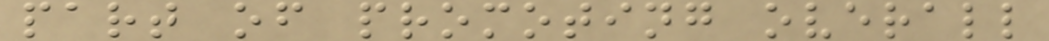part of promoting overall
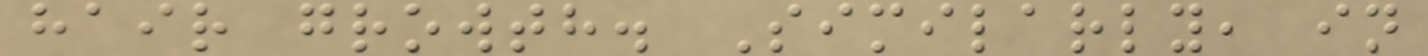hair growth. Similarly, in
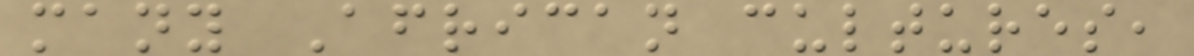many African cultures,
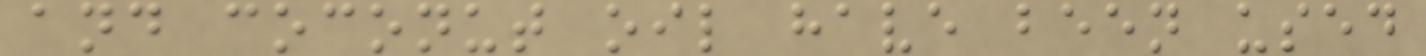and coconut oil have been used
